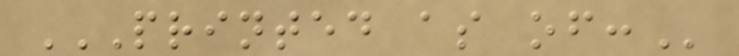PRINTED AS OF:
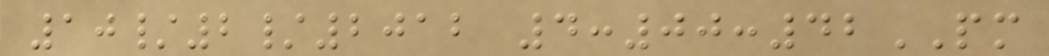10/2/2012 4:00:42PM
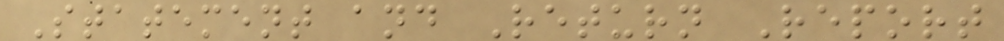Statement and Return Report
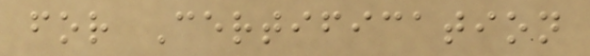for Certification
